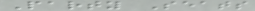Party Seats
